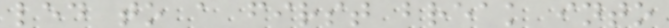led to a first break into
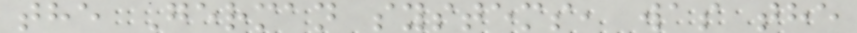the German systems, was the
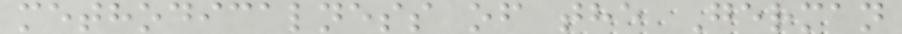methodicalness of the German
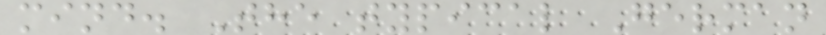mind. The typical German
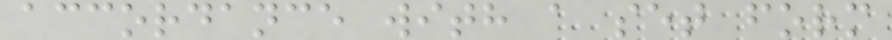accordance with a set form
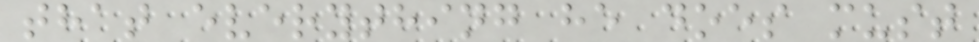that everything he does must
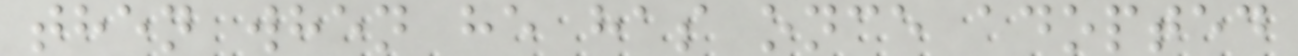then when he has once adopted
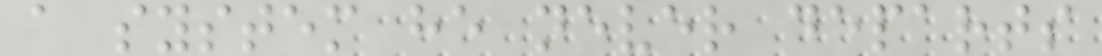a system he never departs
